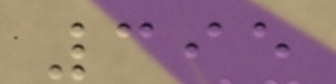395
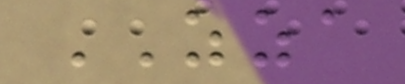ZZA
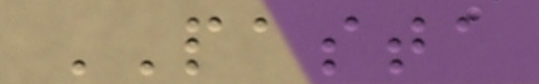PASTA
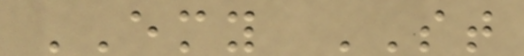EMY ST
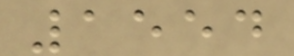1554
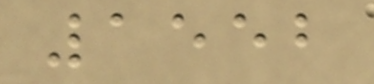1552
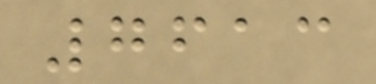7613
